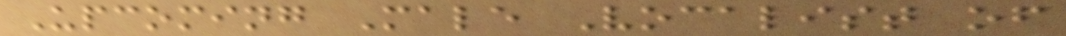Upcoming Male Vocalist of
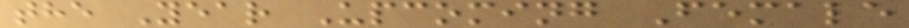the Year Upcoming Female
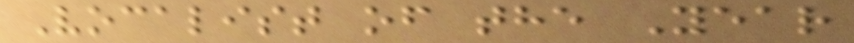Vocalist of the Year
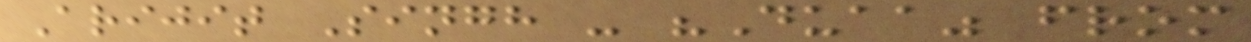Arijit Singh - "Duaa" from
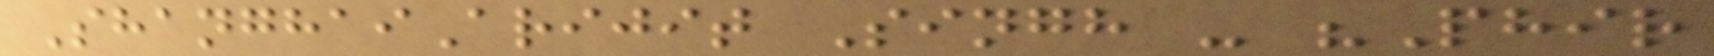ShanghaiArijit Singh - "Phir
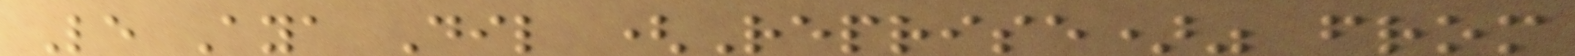Le Aya Dil (Reprise)" from
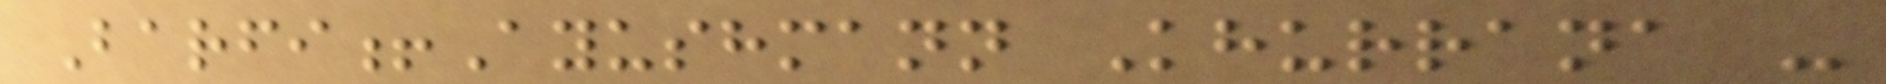Barfi!Ayushmann Khurrana -
